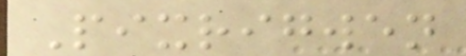Pixrigwen
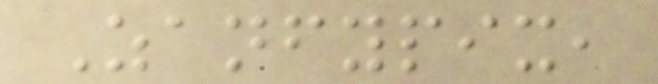Zanfypix,
